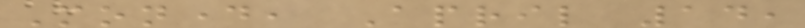Monday, April 14,
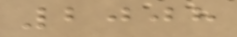2008
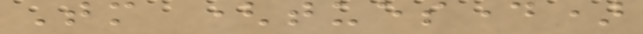Tomorrow (tuesday)
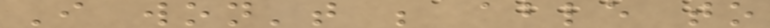I won't be able to
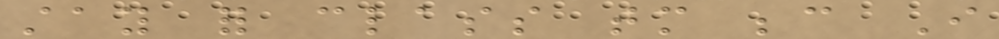stay for class tomorrow because I
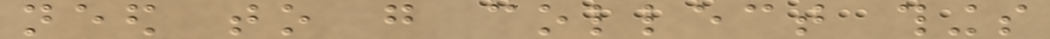need to go collect things
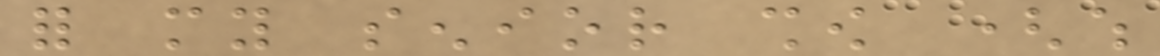for my senior show (which
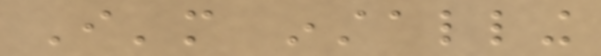I'm installing
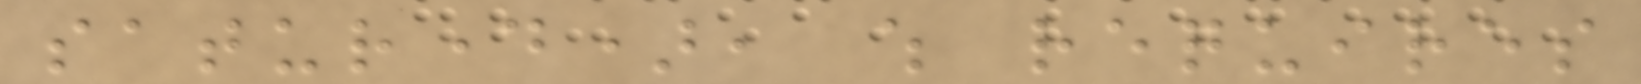saturday), which requires
